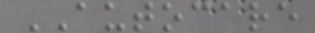AUTOCARE
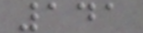141
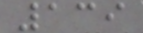139
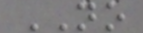NO
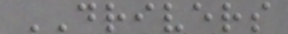DRIVERS
